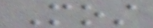Most
